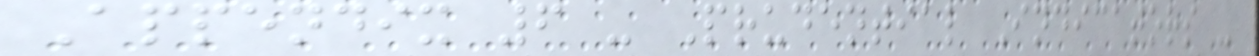Appendix 6 - Prudential Indicators -
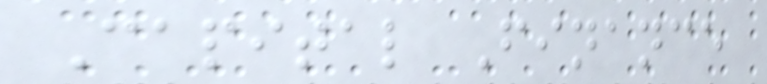Capital Finance
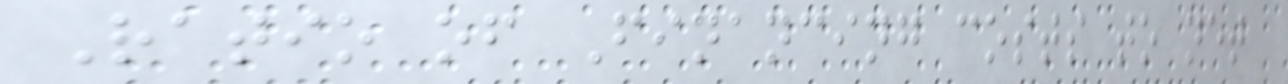Ratio of Financing costs to net
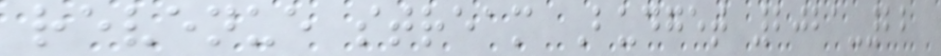revenue stream Budget 2021-22
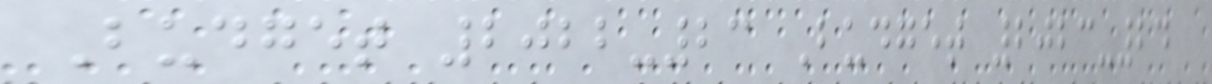Budget 2022-23 Budget 2023-24
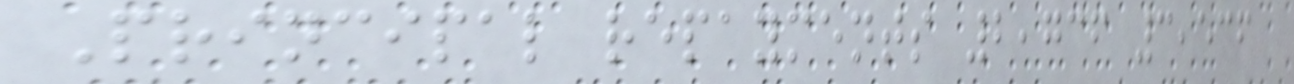Principal repayments 2,736 3,536
